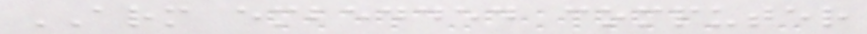ARM embedded computer
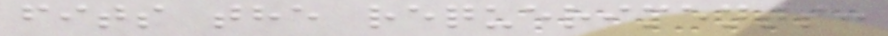fits the requeriments:
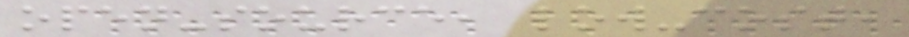open-source, low-cost,
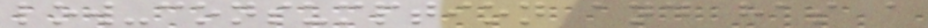low-consumption and has a
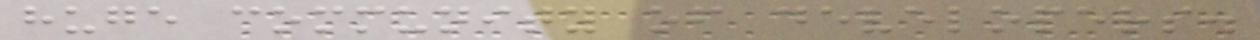huge community of developers.
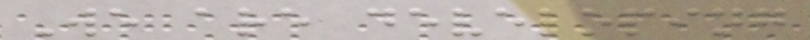We are developing
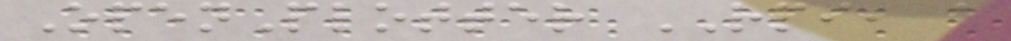OpenPlotter RPI, a
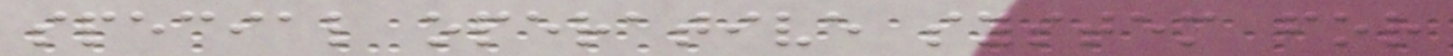special operative system for
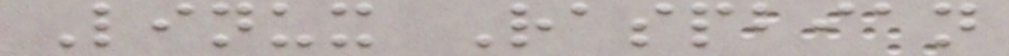Linux Raspbian
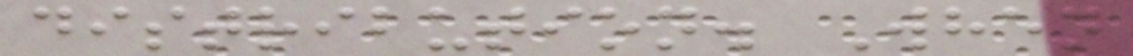distribution. When
